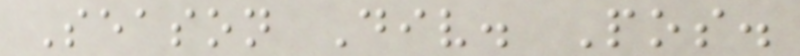Season Div. Pos.
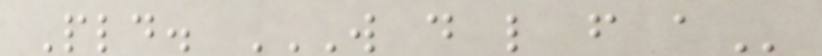Pld. W D L F A
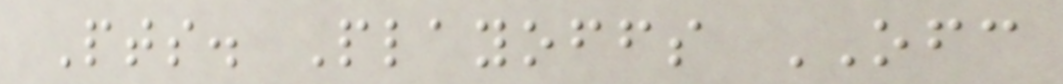Pts. Playoffs OFC
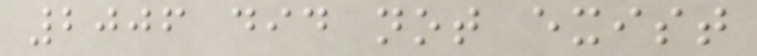2006 did not exist
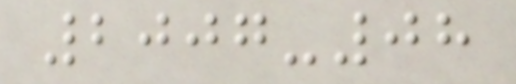2007-08
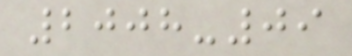2008-09
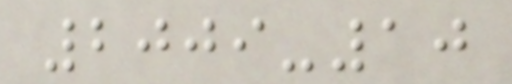2009-10
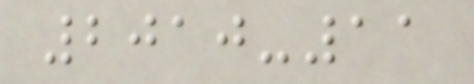2010-11
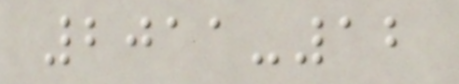2011-12
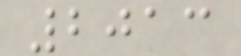2013
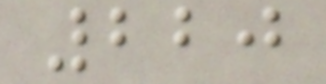220
